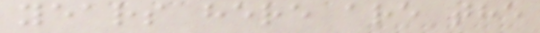years here are the
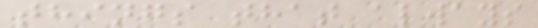things that always
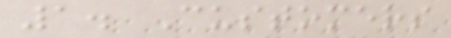1. Customers
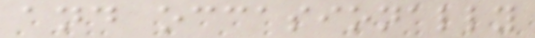and occasionally
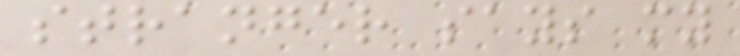stranger says my
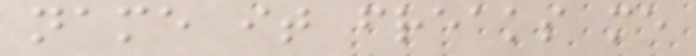name it freaks me
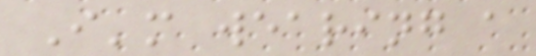I'm wearing a
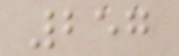257
